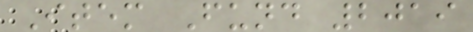Item Fund 2019
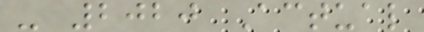- 2020 Actual
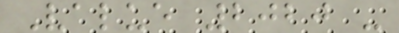Value 2020 -
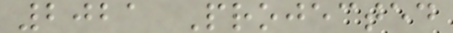2021 Projected
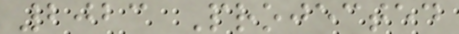2023 Projected
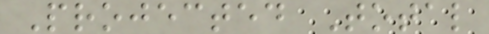Projected Total
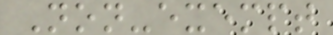Non-exempt
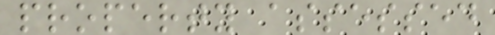property assessed
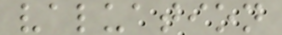valuation
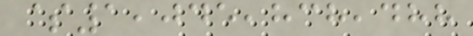$1,045,838,488
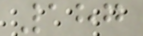187
